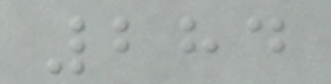284
